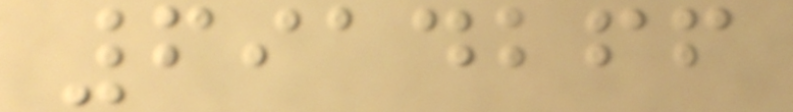6914266
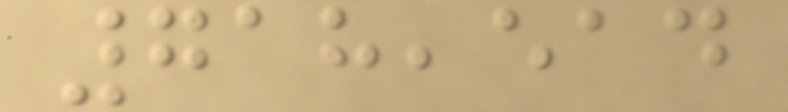718,514
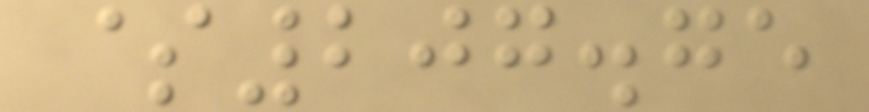$207.75
